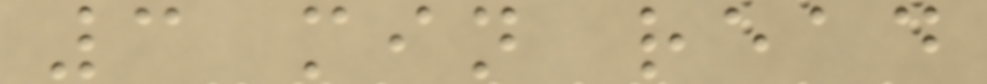3 min read
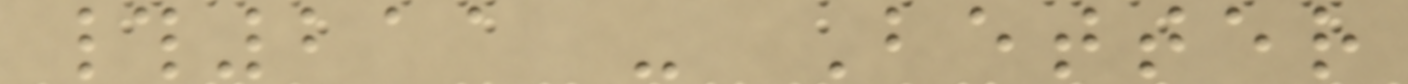#211 - Better
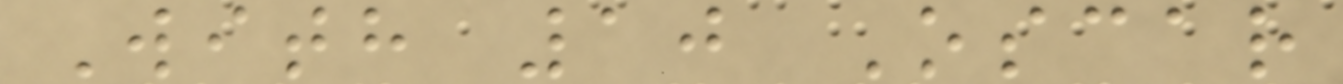With 10 Oscar
